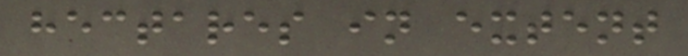hectares in extent
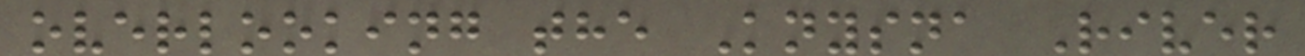overlooking the Knysna River
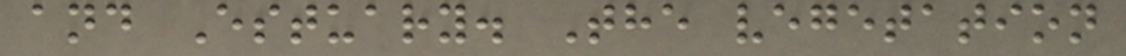and Estuary. The vegetation
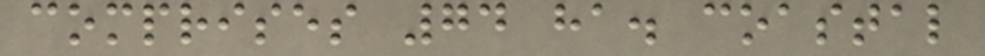comprises 74 ha. coastal
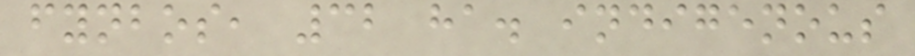fynbos, 32 ha. indigenous
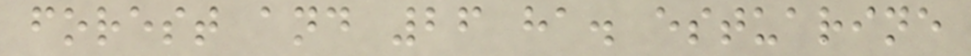forest and 26 ha. estuarine
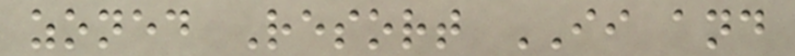zoned Resort II and
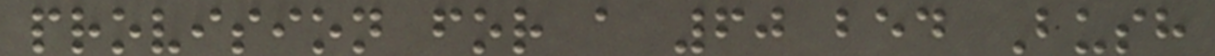provision for a 60 bed Bush
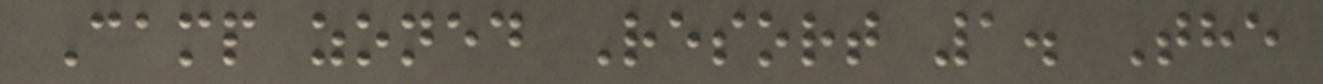Camp zoned Resort 1. The
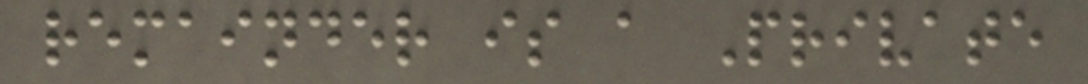remainder is a Private
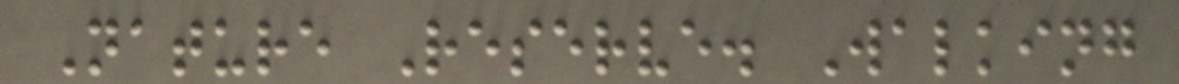Nature Reserve. Walking
